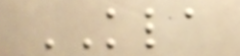KLA
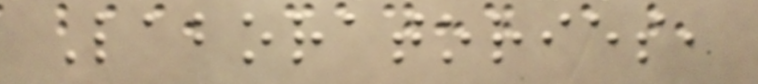Laboratories,
